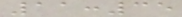11:35
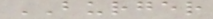BURGER
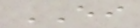EI
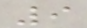9
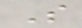S
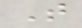T
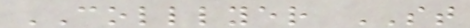COLLLYER ST
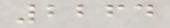2264
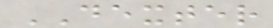DEXTER
